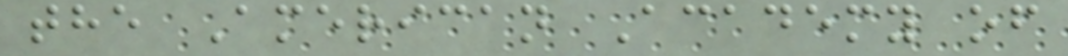the American Academy of
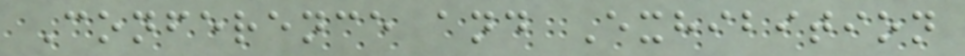Conference and Exhibition
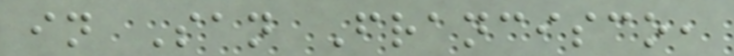in San Francisco,
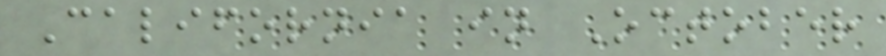California in October
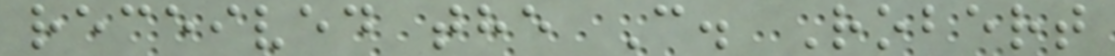received the C. Robert
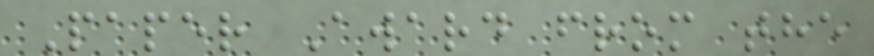Paper Award from the
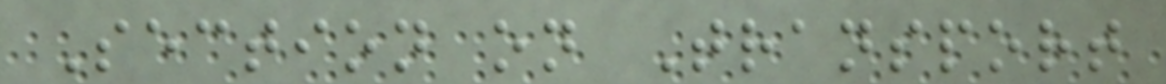Section on Transport
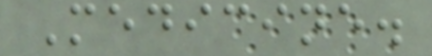Medicine.
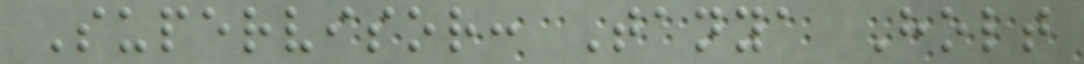Supervisor: Tanya Holt
